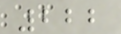222
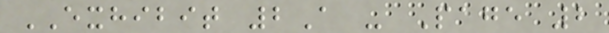EXHIBIT 2A - Page 2
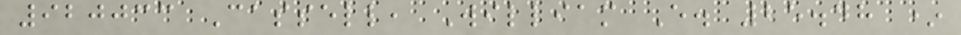920033 Cassell, William E. 25.48 *
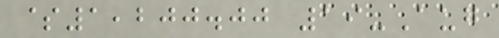$1,200.00 19-Aug
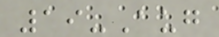19-Aug
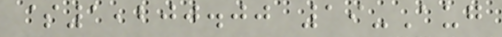$1,200.00 19-Aug
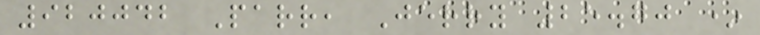920042 Parr, Jerry 25.70 *
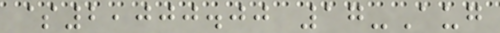$2,000.00 17-Aug
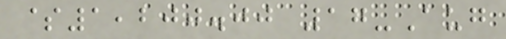$1,200.00 17-Aug
